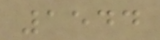1544
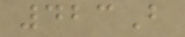423B
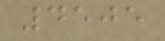4505
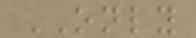ONLY
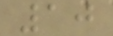10
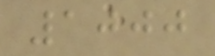1000
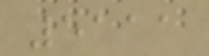5111
